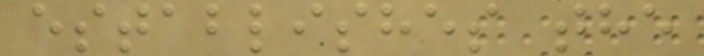establishes the
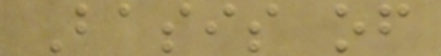Basis of
